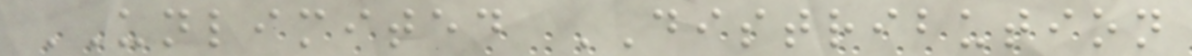UNLIMITED DISTRIBUTION
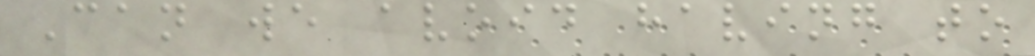Can we avoid having to
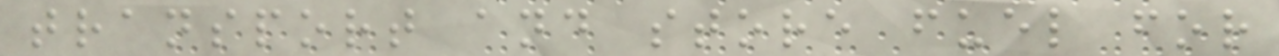transport and store fuel for
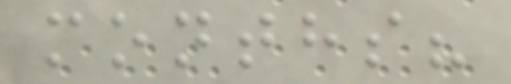months?
